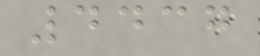4437
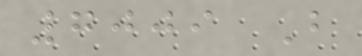7009 B
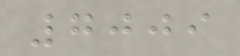7009
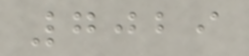7029
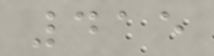415
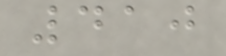410
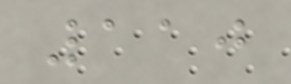110
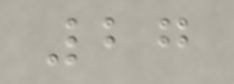27
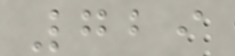729
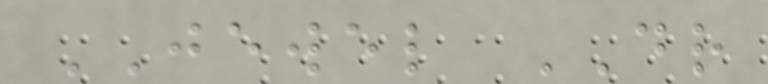JEWEL DR
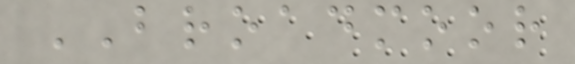BROADMOOR
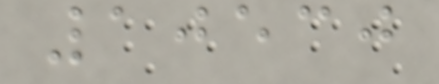10530
